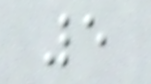5
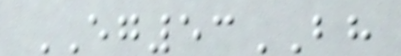EG53BH
